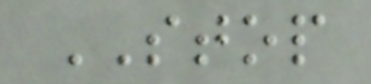STOP
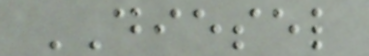DIESEL
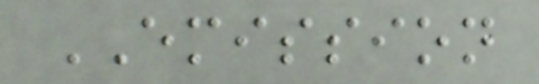EMISSION
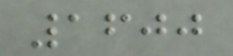1600
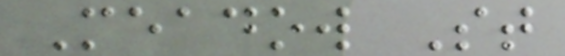Meadow St
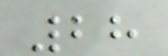28
